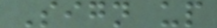Sign up
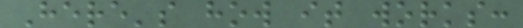Here's how it works:
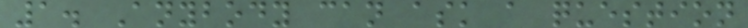1. Anybody can ask a question
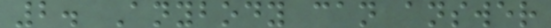2. Anybody can answer
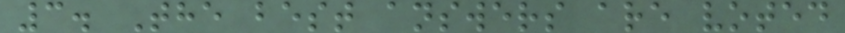3. The best answers are voted
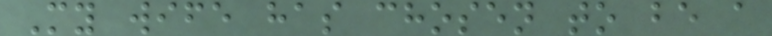My wife has chosen to be a
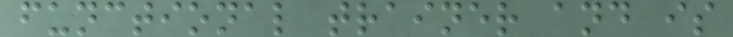functional trainer and is
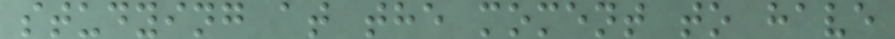studying at the moment to have
